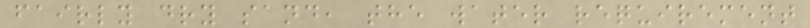fairly dry sand, the water requirement
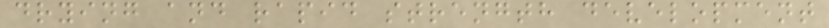drying and rapid strength development
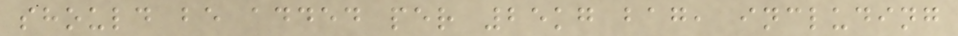should be added per 25kg bag, including
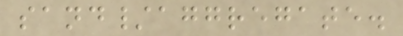sand/aggregate.
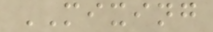MIXING
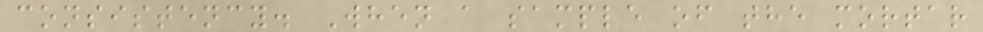consistency. When a sample of the mortar
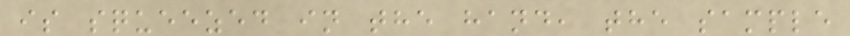is squeezed in the hand, the sample
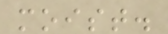moist.
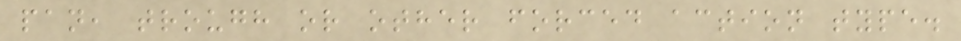pan, trough or other forced action type.
